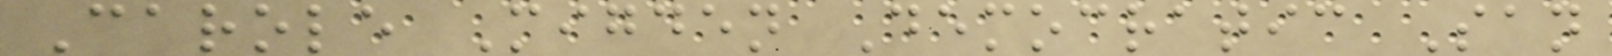Carole Migden Democratic San
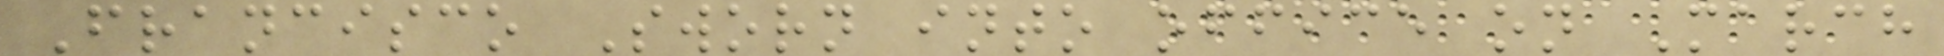Francisco Sworn into office on March
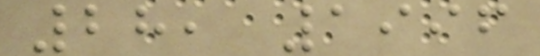28, 1996
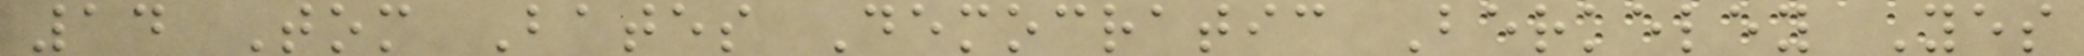14 Tom Bates Democratic Berkeley Yes
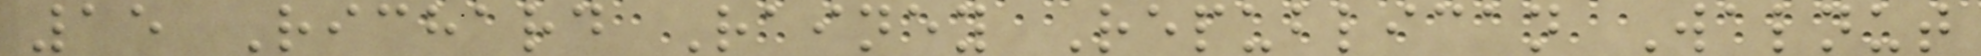15 Richard Rainey Republican Walnut
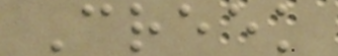Creek
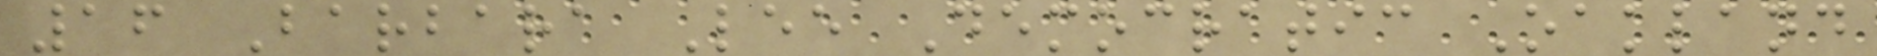16 Barbara Lee Democratic Oakland
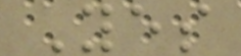Yes
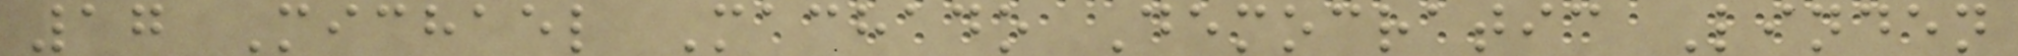17 Michael Machado Democratic Linden
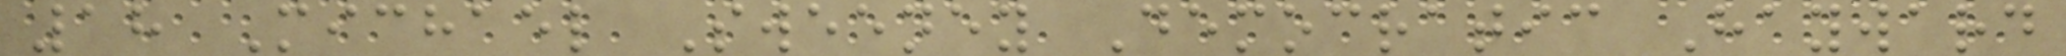18 Michael Sweeney Democratic Hayward
